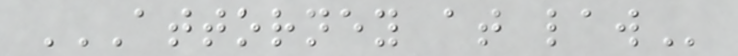ATTORNEY AT LAW
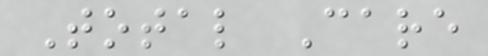Total Care
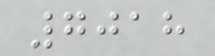7018
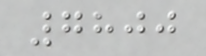7800
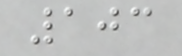103
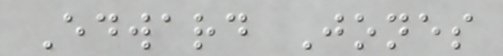Edward Jones
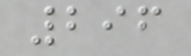296
